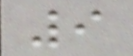9
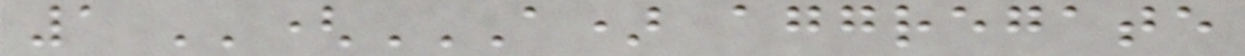1 ''(A) AGGREGATE
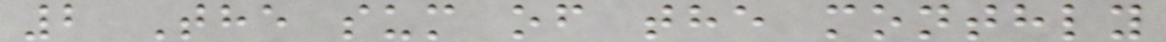2 The sum of the monthly
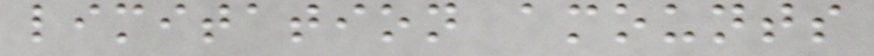limitation amounts
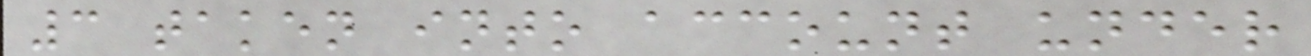3 taken into account under
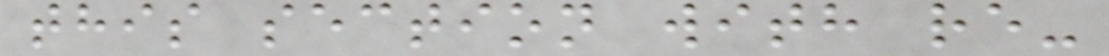this section with re-
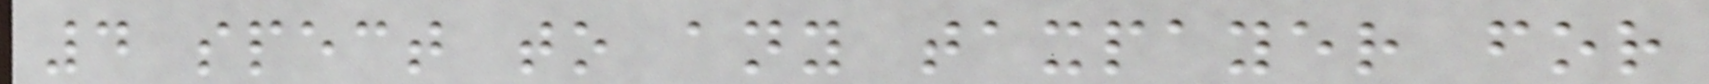4 spect to any taxpayer for
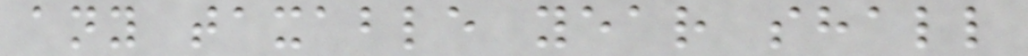any taxable year shall
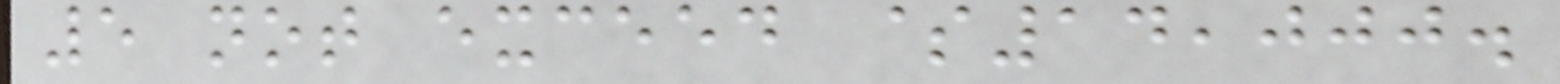5 not exceed $14,000.
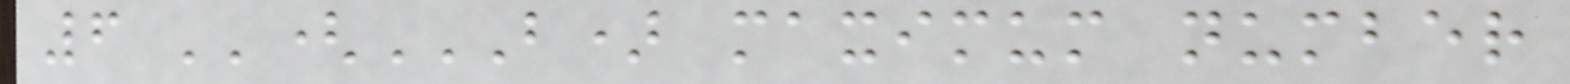6 ''(B) MAXIMUM NUMBER
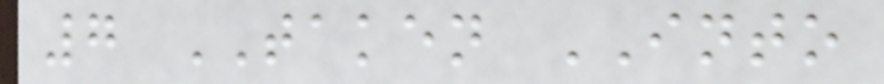7 TAKEN INTO
